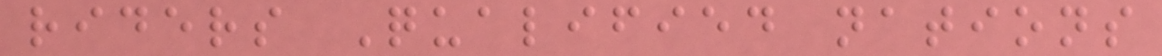riders Qualified nations
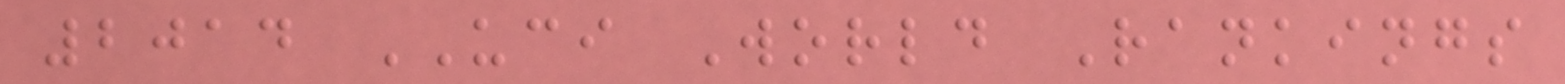2014 UCI World Rankings
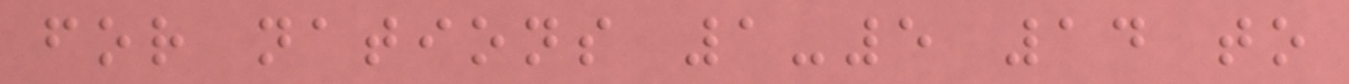for nations 1-5 14 to
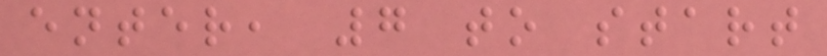enter, 7 to start
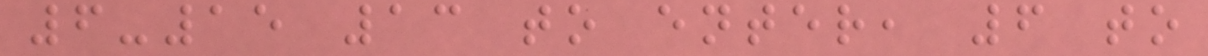6-15 13 to enter, 6 to
